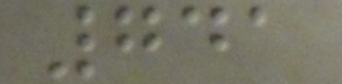741
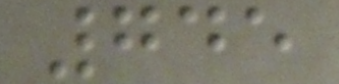745
